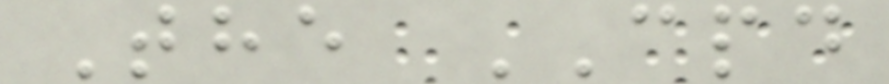The CPD
